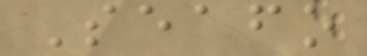Seafo
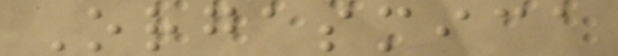Orgasmica
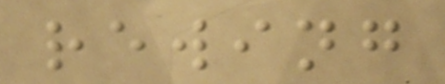rewing
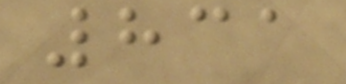831
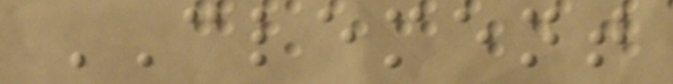CLEMENT
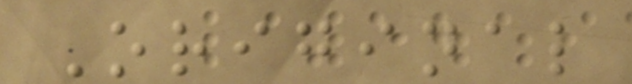Original
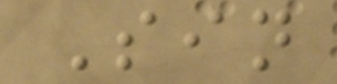Sin
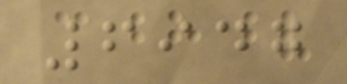6947
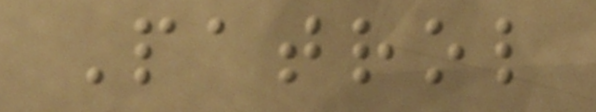Patrol
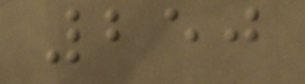250
